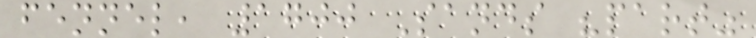fennel, 1700 Sands "part"
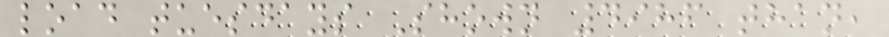load tuesdays Shown 4986 than,
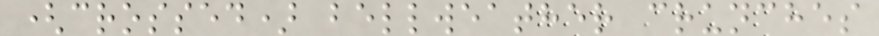(crossed) bellweather crunches
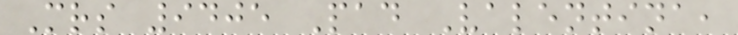Mrs 9405 Pad Valentina,
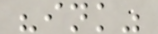"ink"
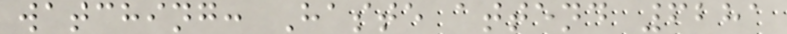watching: Haste attend 6281
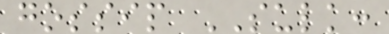gossip SULK:
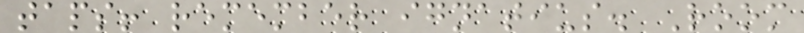taps! remember ignatius. Room
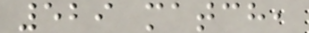529 match,
